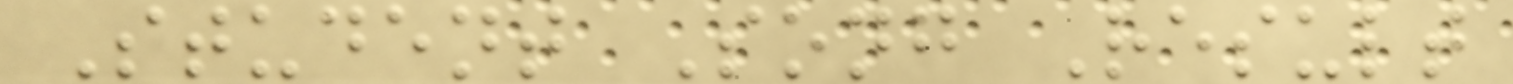Student Song Result
